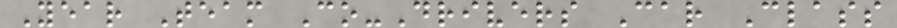Year Team Co-Drivers Car Class
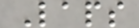Laps
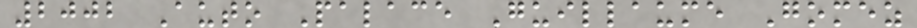2002 Auto Palace Guillaume Gomez
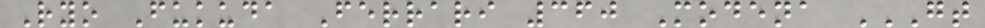Ryo Fukuda Ferrari 360 Modena GT
